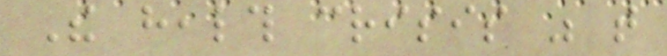The health crisis was that
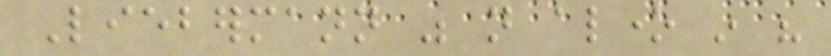Liebermann was not alone in his
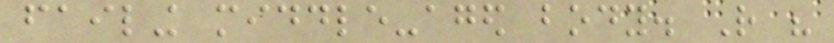failing middle-aged body. Rather his
